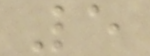5
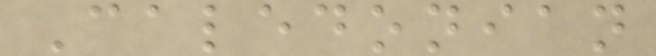Caledonian
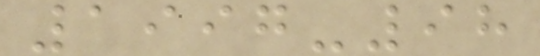1997-98
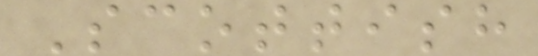Scottish
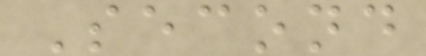Second
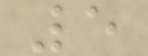5
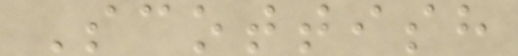Scottish
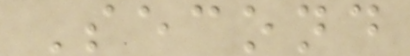Second
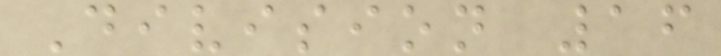Division 16
